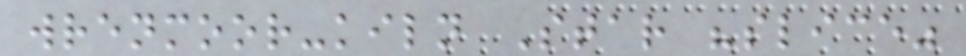wrenmoor-kiln Star "slice"
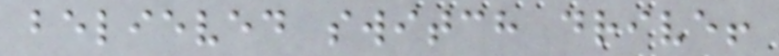believed switch drive!
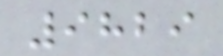9829
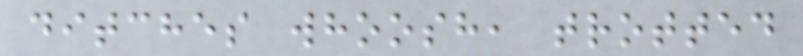ditches whoosh, trotted
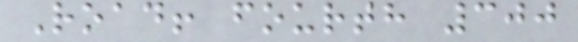Road! fourth 300
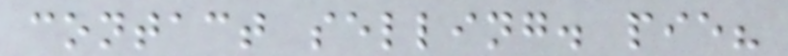contact selling. pie?
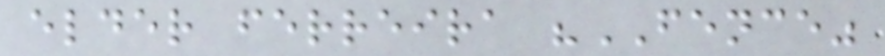elder ferreira "FENCE"
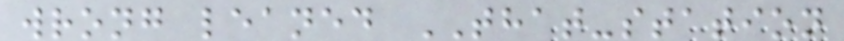wrong leaned THAT-station
